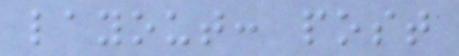layout: post
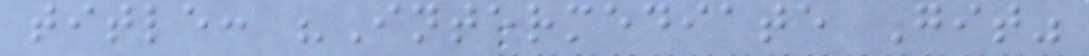title: "Intermediate Git"
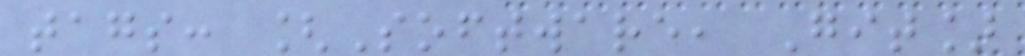tags: [Software, Git]
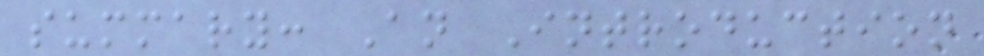summary: An Introduction
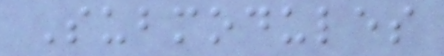Submodules
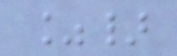%}
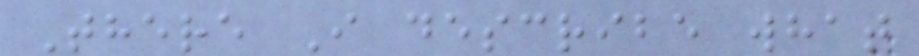There I describe what
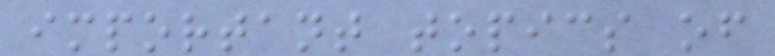important topics of
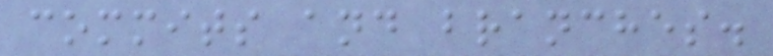commits and branches.
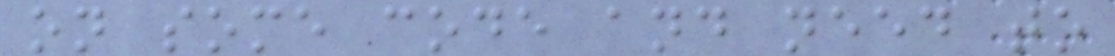on some code and need to
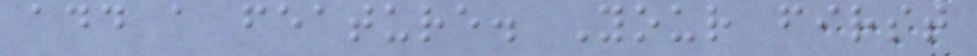add a feature. Your first
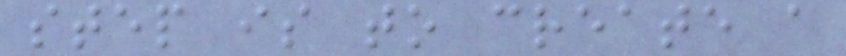step is to create a
